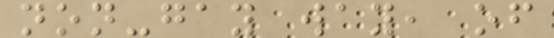non-gay way, of
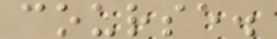course.
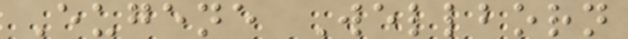Eugene Wellborn
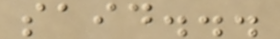said...
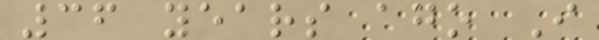36 years ago I
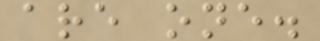are one.
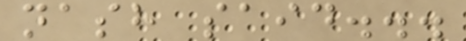nash said...
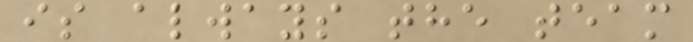is always the team
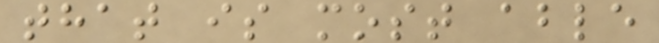that is most able
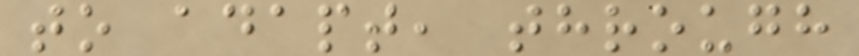to adapt, through
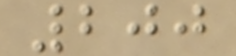200
